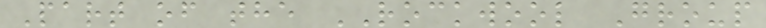Part of the ROCKWOOL Group
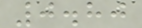0.80
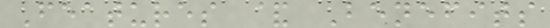Features & Benefits
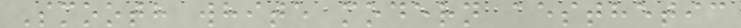Smooth white modern aesthetic
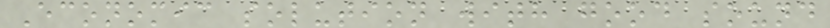Economic solution with good sound
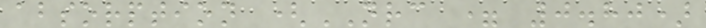absorption (NRC = 0.80)
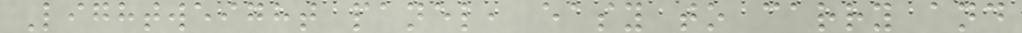Lightweight panel, easy to carry and
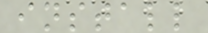install
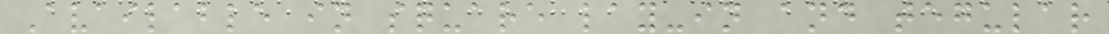Available in square lay-in and tegular
